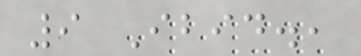9 Ibid.,
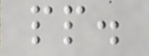pp.
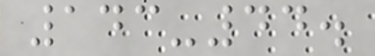143-44.
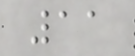11
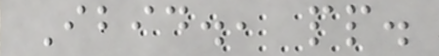Ibid., pp.
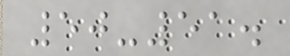50-51.
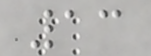13
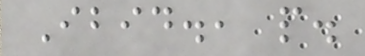Ibid., p.
